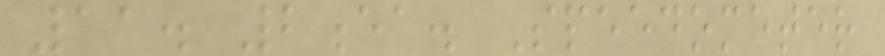11. 2ea. Speedometer
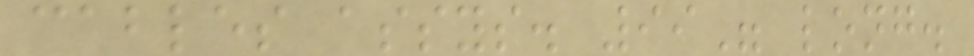cables assys. 99" long.
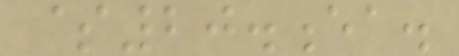$20.ea.
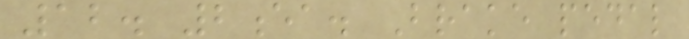12. 2ea. Brake pedal
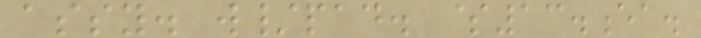assy. w/pad. $13.ea.
